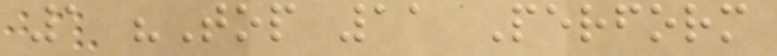1 "Top 11 Perform
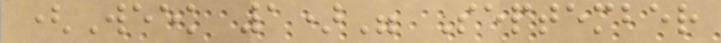(Week 1)" September
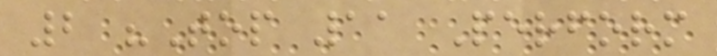2 "Top 11 Perform
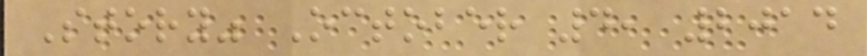Story" October 4, 2014
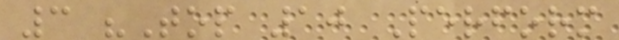3 "Top 10 Perform
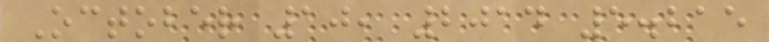October 10, 2014 5.215
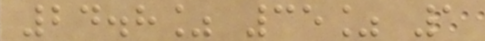24.8% 35% 1
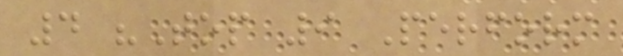4 "Top 9 Perform
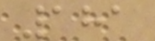181
